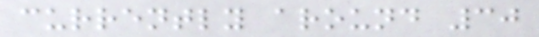currently around 30
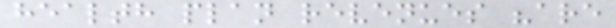health plan revenues "are
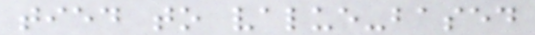tied to value-based
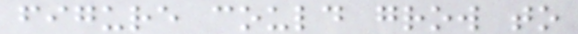figure could grow to
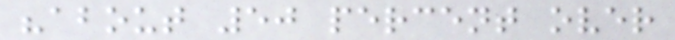"about 50 percent over
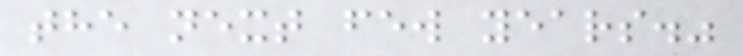the next few years."
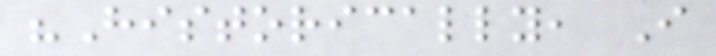"Historically, I
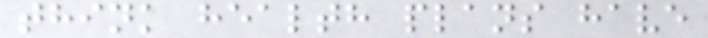think health plans have
